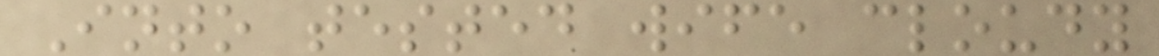Into tested wife cloudy
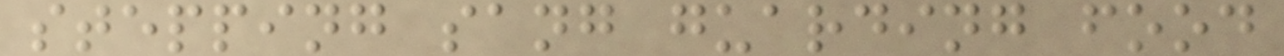stepping sang guarding food
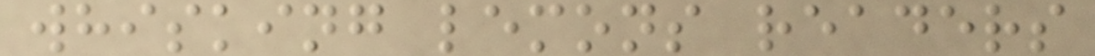whisking lemons readers
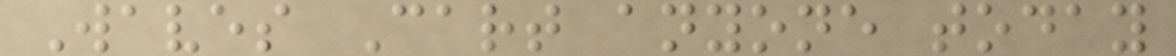Waves Cart anyone today
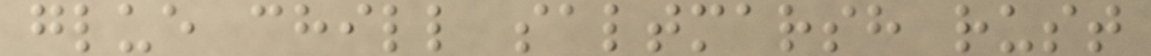glue chill saltmarsh rust
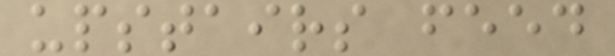upstairs feed
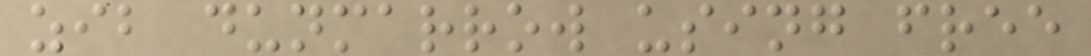zib dunmarrow using free
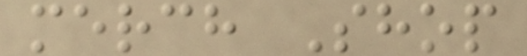merch Shop
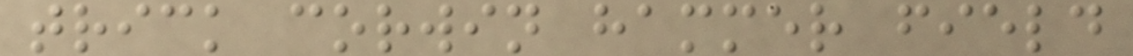trick corwin hammer field
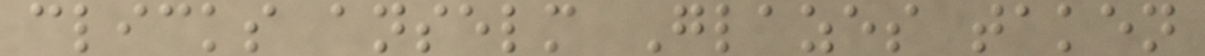clicks anselm Glazes taken
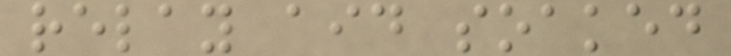relay aid soaked
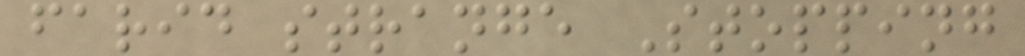farid strange Stopping
